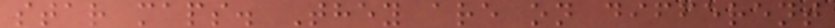star maps. They are on different
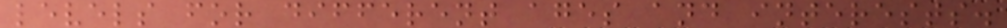levels for different ages and interests.
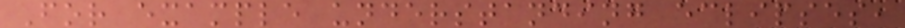For example understanding eclipses,
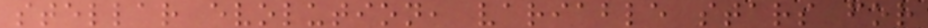stellar evolution, variable stars for
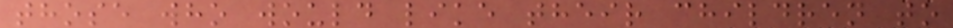those who would like their children to
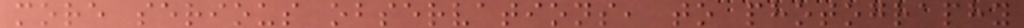more serious observations, to photography
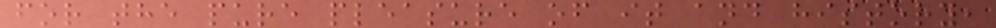for the pure pleasure of it and history,
